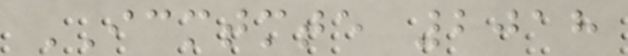ICMTMTE 2018
